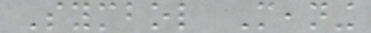Symbol Meaning
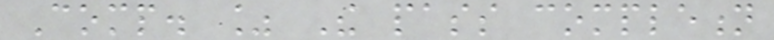Comp. % The pass completion
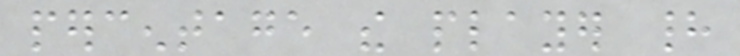percentage the player had
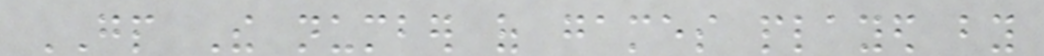GP The number of games played by
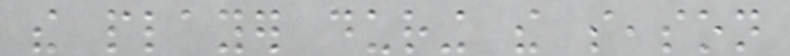the player during the season
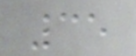35
